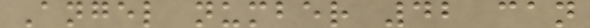Angel number 42 can
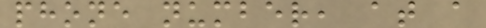phone number, at a
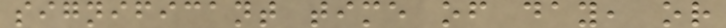significant time of day, or
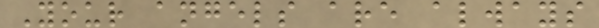Your angels are always
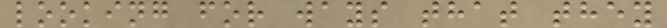looking for ways that they
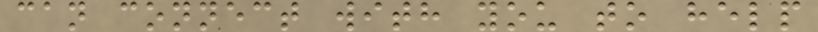can connect with you to help
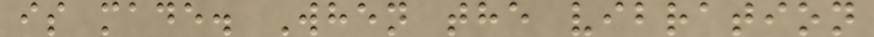is made. When the vibration
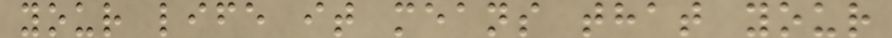your life it means that your
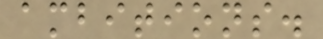ambitions.
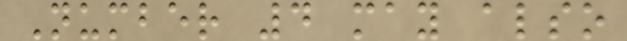Number 4 may also
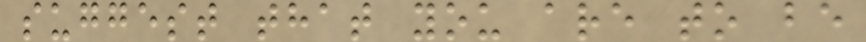suggest that you are to be
